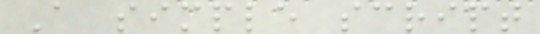A simple script
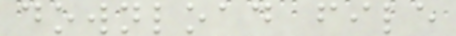download file
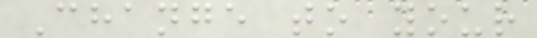Change to your
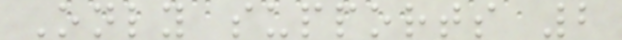Only supports 2
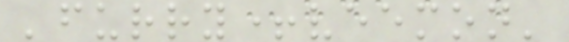'furry+veemon'
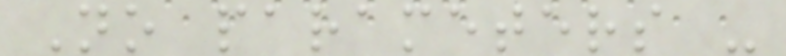No parameters -
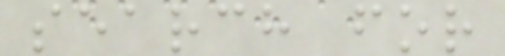search for
